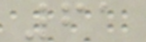61
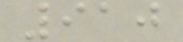910
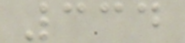334
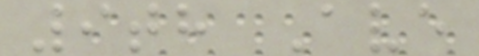9th Ave
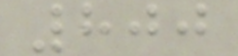800
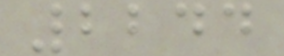2244
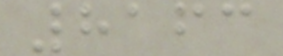8163
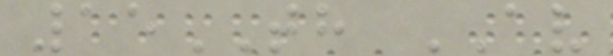15TH AV
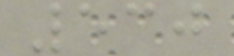530
